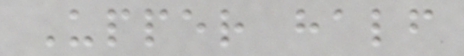Upper half
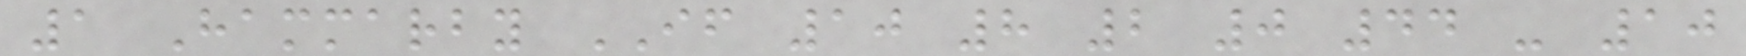1 Hammarby IF 10 8 2 0 44 - 10
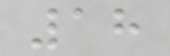18
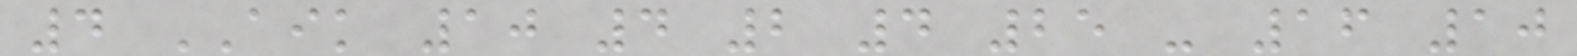4 AIK 10 4 2 4 25 - 16 10
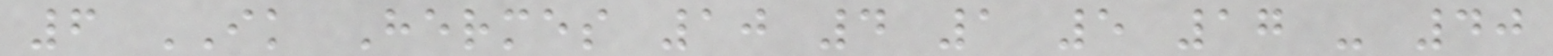6 IK Hermes 10 4 1 5 17 - 40
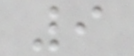9
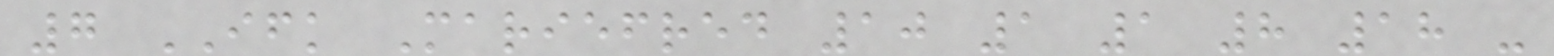7 IFK Mariefred 10 1 1 8 18 -
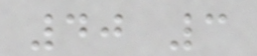40 3
